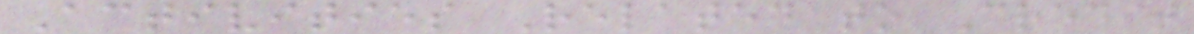Activities Related to Credit
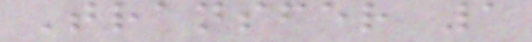Transfer 1
